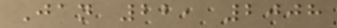Jan 22, 2008
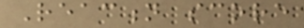Reaction score
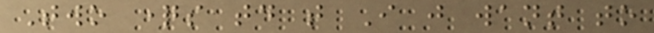Two questions today that I just want to
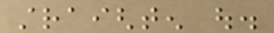straighten out.
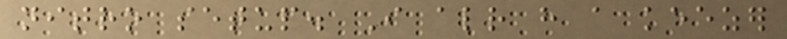nitro setup. I already have a keezer
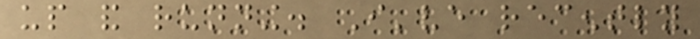up and running. I've recently
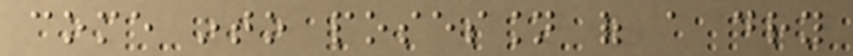come into posession of a dry
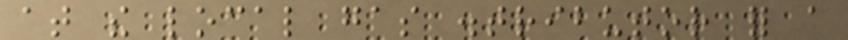at the local gas distributor for a
